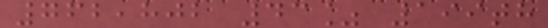762,802 43% 199th
